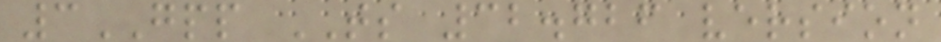3GPP TS 32.726 version
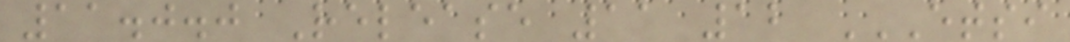11.0.0 Release 11 12 ETSI
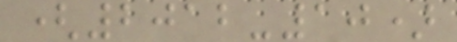(2012-10)
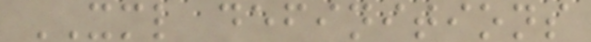XML definitions
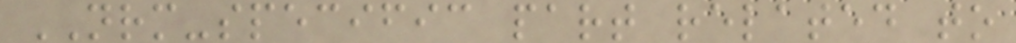NRM-specific part related to
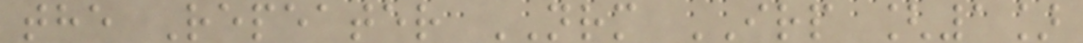the Repeater NRM IRP [1]
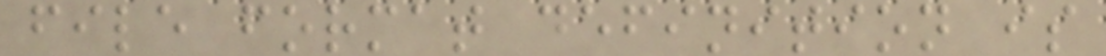file format definition is
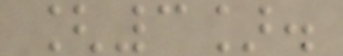[3].
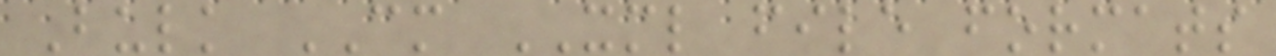Bulk CM XML file formats
